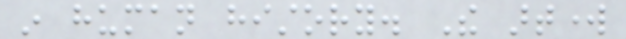in human history. The artwork
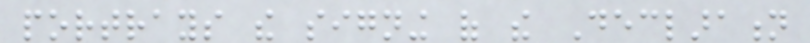portrays the signing of the Declaration
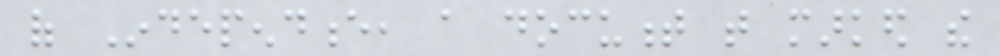of Independence, a document that marked the
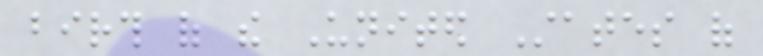birth of the United States of
